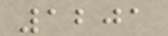1201
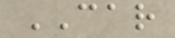CAR
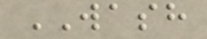WASH
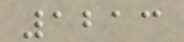1213
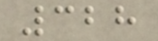328
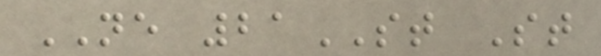NE 21ST St
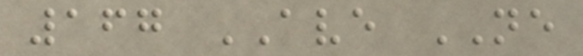167 AVE NE
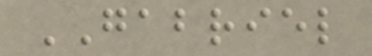GABRIEL
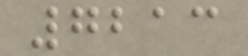7213
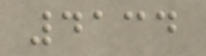4134
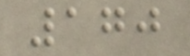170
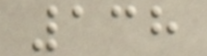138
